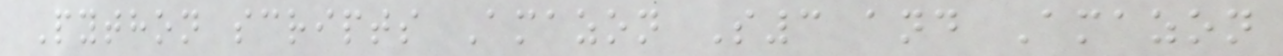Python scripts Amazon S3 and Amazon
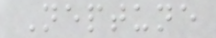Neptune
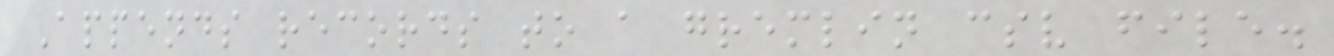Appends records to a gremlin csv file.
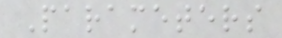Parameters
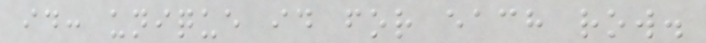id: unique id for each row.
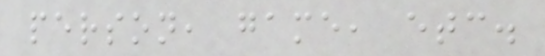person, game, etc.
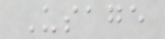Usage
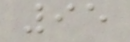95
